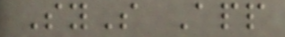SyS App
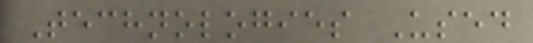Technologies Used
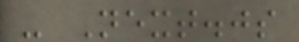- Next.js
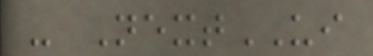- NextUI
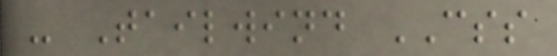- Tailwind CSS
